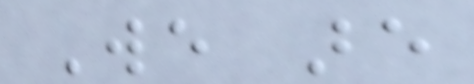We are
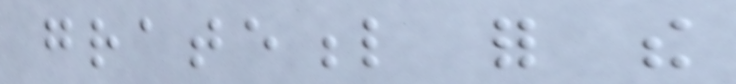grateful for the
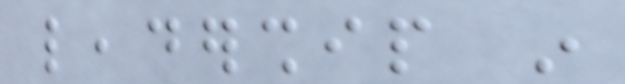leadership in
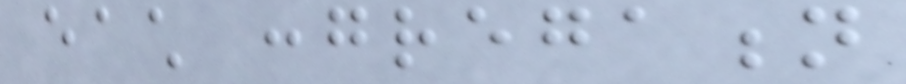each congregation
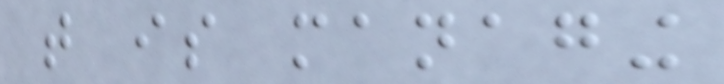that is managing
